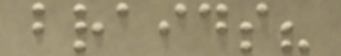braids?
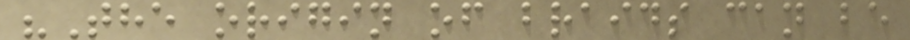"The origin of braids can be
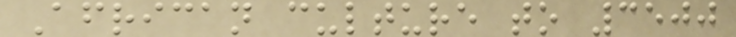African culture to 3500
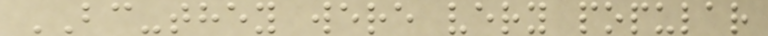BC-they were very popular
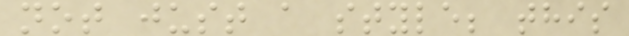not just a style; this
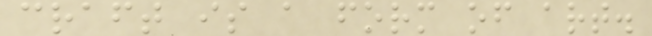craft is a form of art.
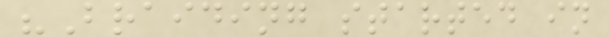"Braiding started in
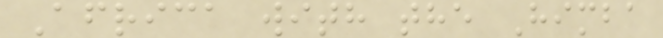Africa with the Himba
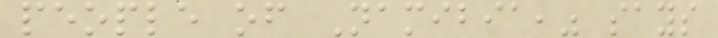people of Namibia," says
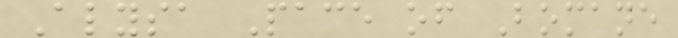Alysa Pace of Bomane
